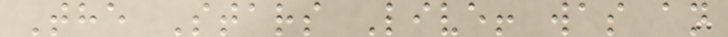The Stars Live! was an
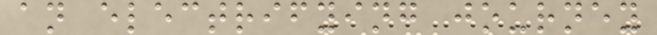an electrifying journey
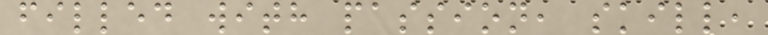filled with passion, skill,
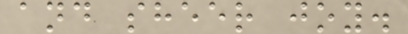and sheer joy.
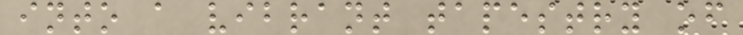into a vibrant tapestry of
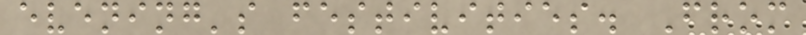evening's festivities. From
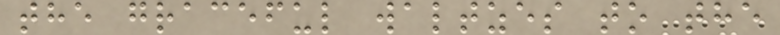the graceful waltzes to the
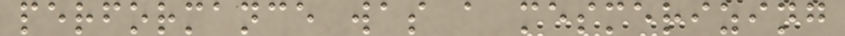performance was a mesmerizing
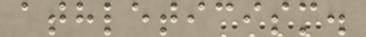athleticism.
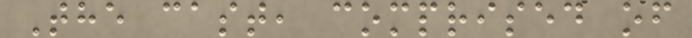The cast, comprised of
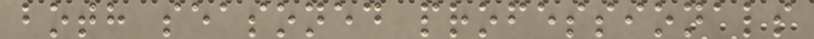both seasoned professionals
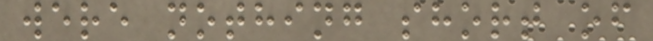were nothing short of
